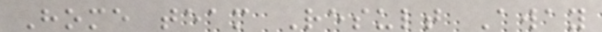Home team Result Away
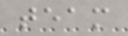team
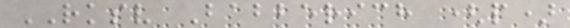RKSV Babberich (p)
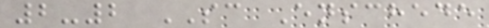2-2 SC Enschede
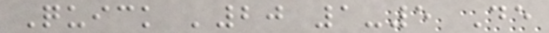Quick '20 1-5 De
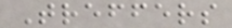Treffers
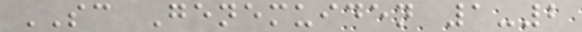SC Genemuiden 1-2
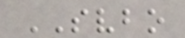SVBO
